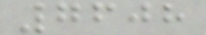7608
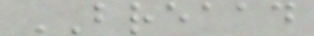BREAAD
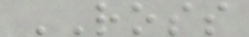ROSS
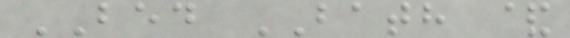BED BATH &
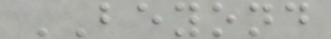BEYOND
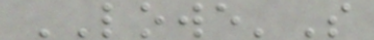LOWE'S
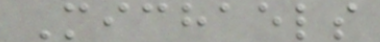Michaels
